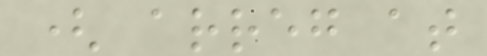( arreg at
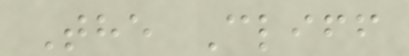The Cliff
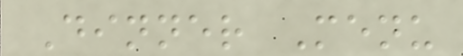Dinner Menu
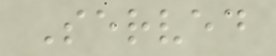Served
